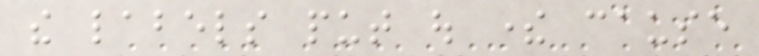the labels put out there cause
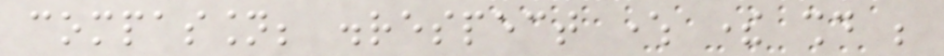compassion; disrespect where there should be
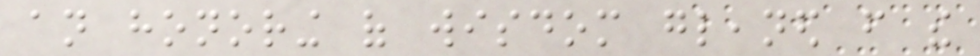an honoring of wisdom gleaned from the
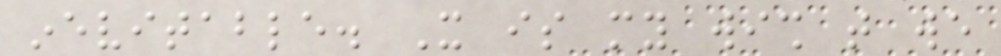inevitable. It is my wish that we
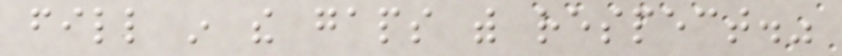fill in the gaps with respect."
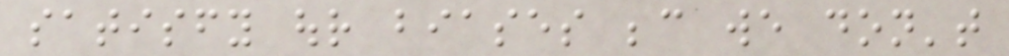satisfy our biases because we don't
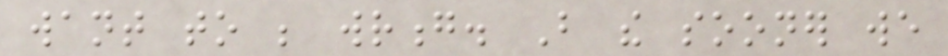want to be wrong. But the sooner we
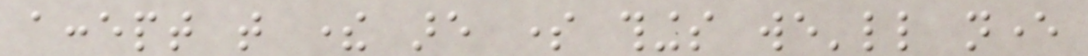accept that there are some things we'll never
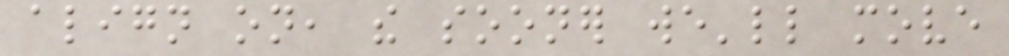align on, the sooner we'll move
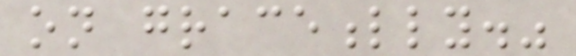on gracefully."
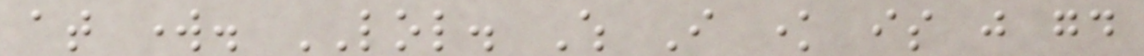at work. LOL. Which I know is just good
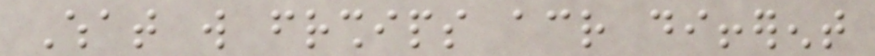What will friendships across different
